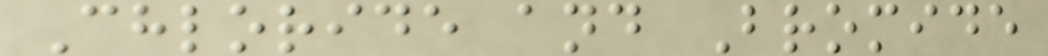Chloride and Bromide
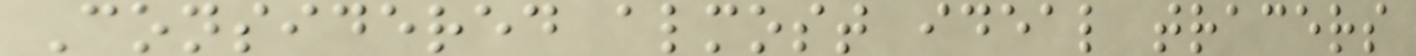Considered almost ideal tracers
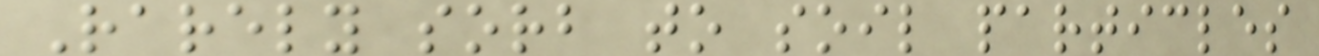Rarely sorb to soil particles
